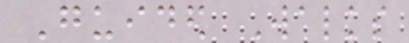Guided Walks
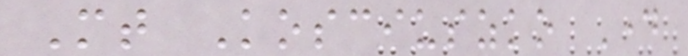Mt Kosciuszko Day
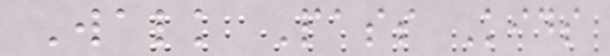Walk Pass Kids
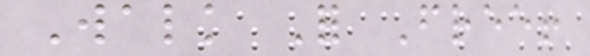Walk For Free!
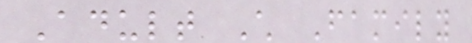Adult Child Family
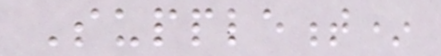Supplement*
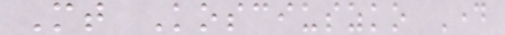Mt Kosciuszko Day
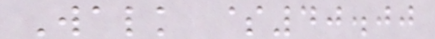Walk $40.00
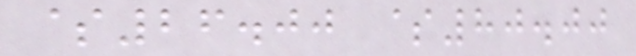$26.00 $80.00
